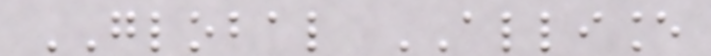GLOBAL ALLIANCE
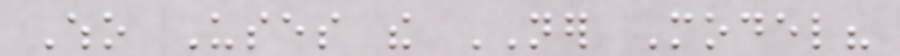Who Uses the NER Model?
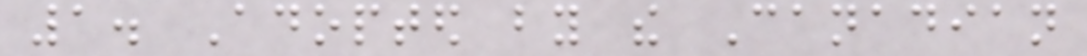1. Adopted by the Canadian
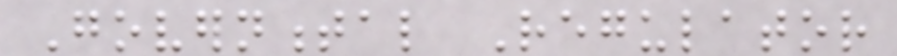Governmental Regulator
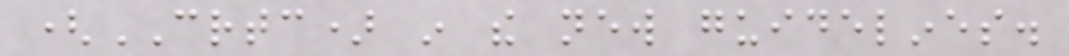(CRTC) in the new guidelines.
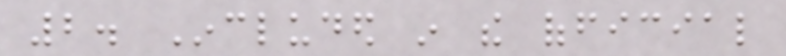2. Included in the official
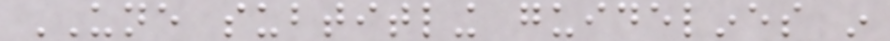UNE subtitling guidelines in
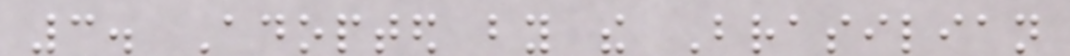3. Adopted by the Brasilian
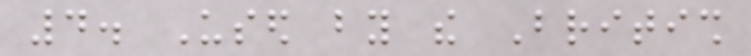4. Used by the British
